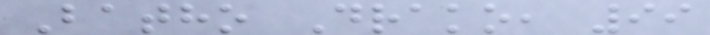Batho Drako, 99
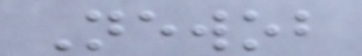Newob
